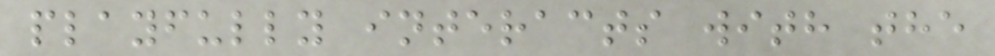playfully interacts with the
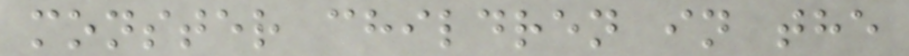monster children in the
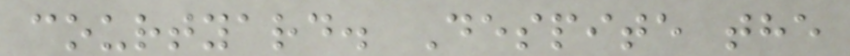courtyard. Despite the
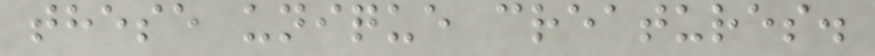these unique creatures.
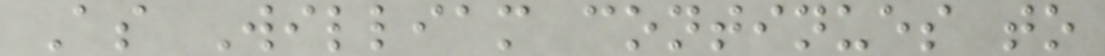As William continues to
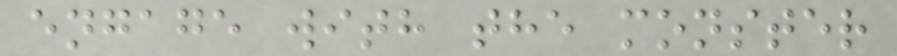engage with the monster
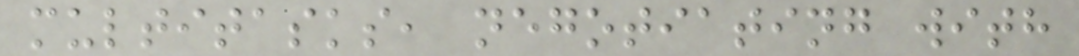multitasks, negotiating with
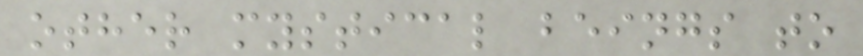other mystical beings to
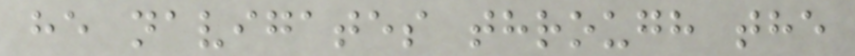he navigates through the
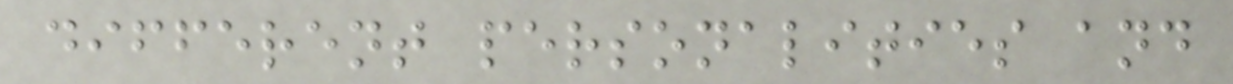different personalities and
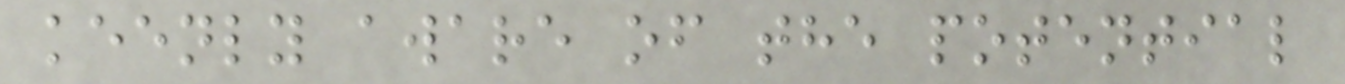keenly aware of the potential
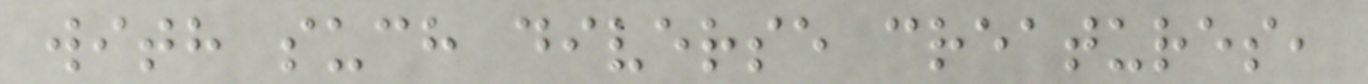with such diverse creatures,
